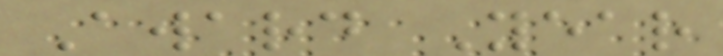Award Year
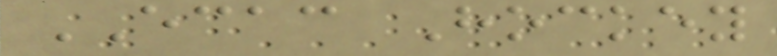ECAC Hockey
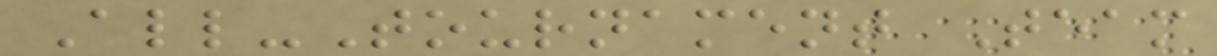All-Tournament Team
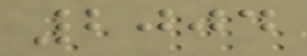2004
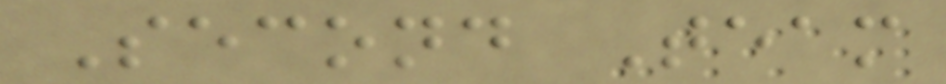Second Team
